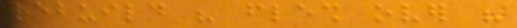rebuild his flesh over his
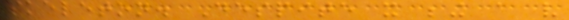skeleton. Despite it being a very
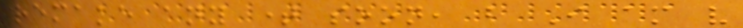remake any time soon, but I am very
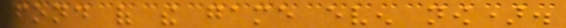fond of the game even now).
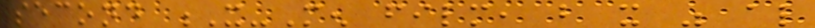second X-Men film, but it was also
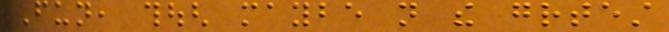Fun, though maybe not the greatest
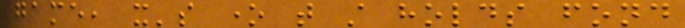game, it's one that still holds fond
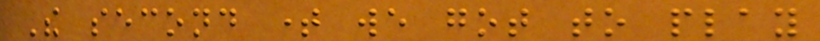The second time we got to play
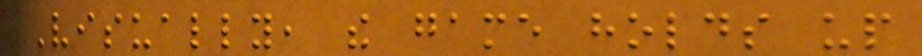Visually, the game holds up
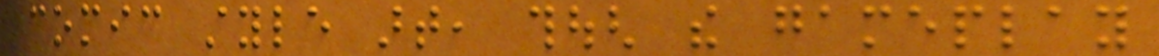comic style art, though the gameplay
